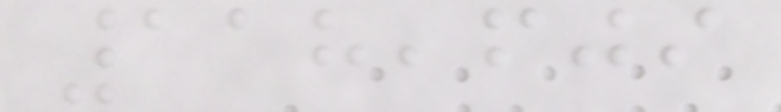118,609
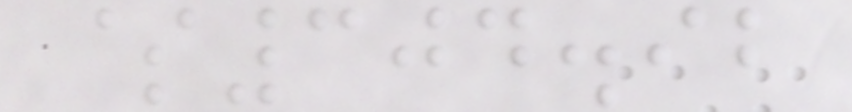$304.92
